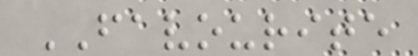FAVOURITE
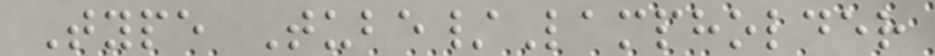Type Tube/Lampholder
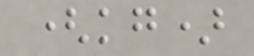(kg)
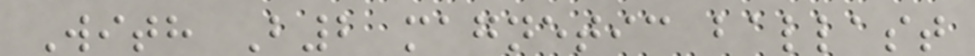With B2 magnetic ballast
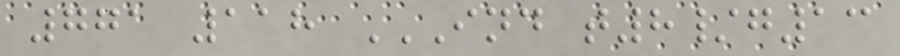771 118 IND T8/G13
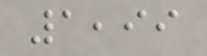1,99
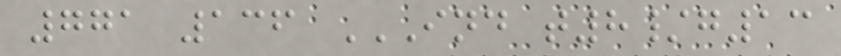771 136 IND T8/G13
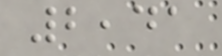2,41
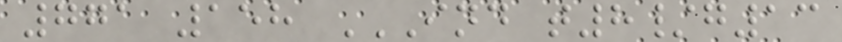771 158 IND T8/G13
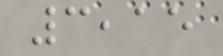3,15
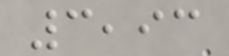3,93
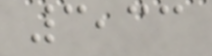3,33
